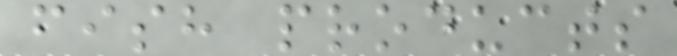fish products
